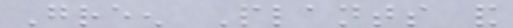Green Plants and
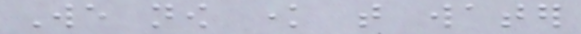We now know that water
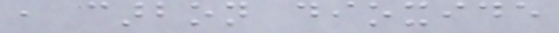, carbon dioxide
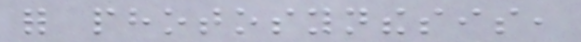for photosynthesis,
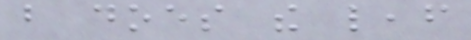but does the leaf
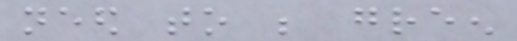need to be green
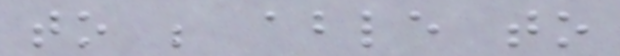to be able to
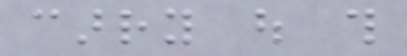carry out this
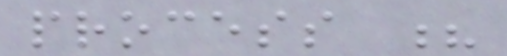process ?
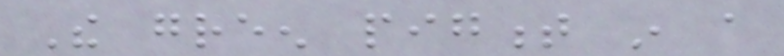The green pigment in a
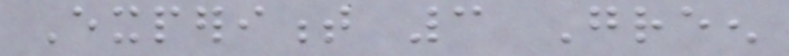Experiment 3 Green
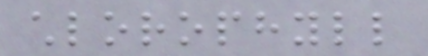chlorophyll
